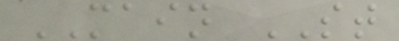MAIN ST
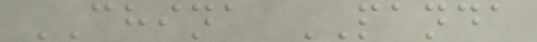CHINA PANDA
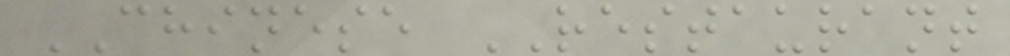CHINESE RESTAURANT
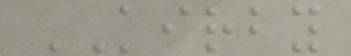KIRBY
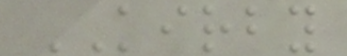KIRBY
